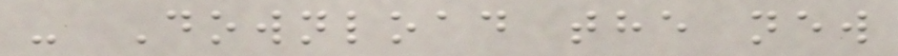- Download the new
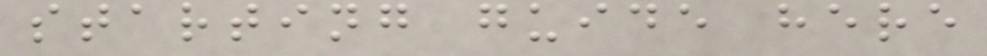starting guide here
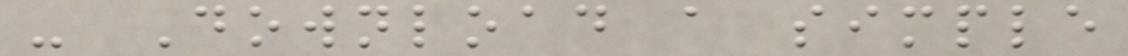- Download a simple
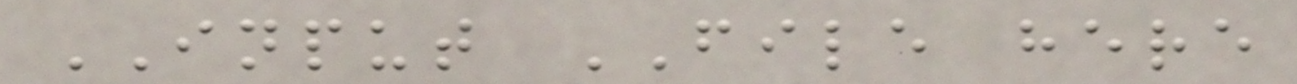INPUT FILE here
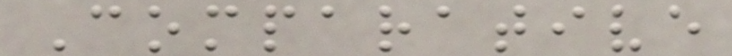Comparative
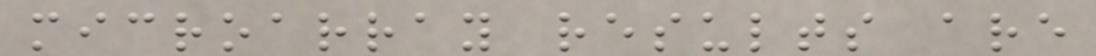microarray results are
